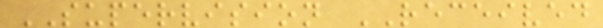SUPERVISION RECEIVED
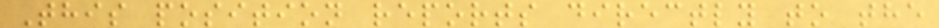This position reports directly to the
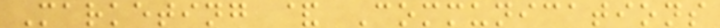Marketing & Communications
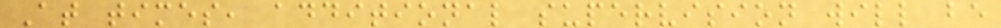At times, additional supervision will be
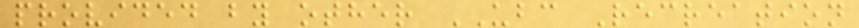provided by other UBC Recreation
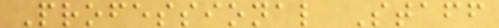Professional Staff
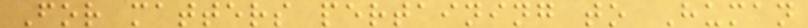For matters pertaining to Human
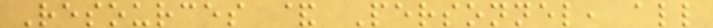Resources & Personnel, all
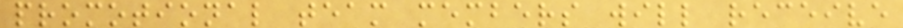promotional team members will receive
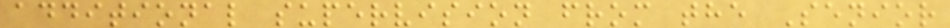additional supervision from the Senior
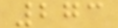273
